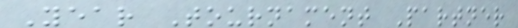Year Tournament Partner
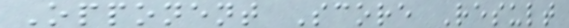Opponent Score Result
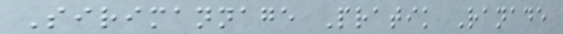Sirimannage Pratik Ranade
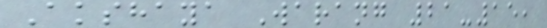Akshaya Warang 21-15,
